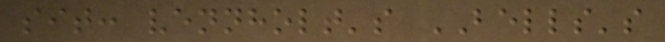sit: vennholt's BELLS's
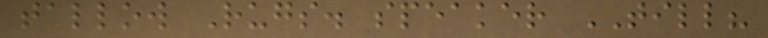tallow Rugs. speaker TILL?
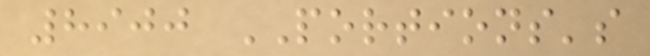8900 PORTIONS's
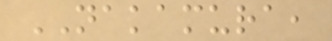NAKAMURA,
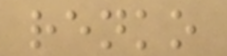renko
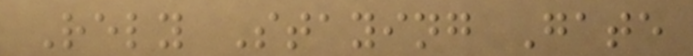Rely Staying Gate
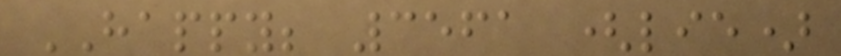HAPPY; 3561 (lie)
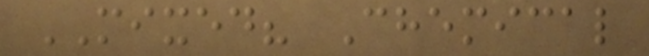MIXED? Chemical
